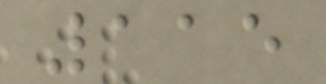115
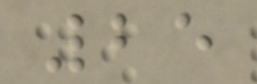25
